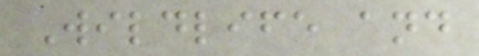Wildlife and
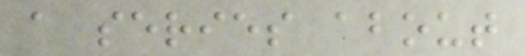a series about
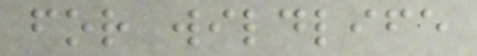for wildlife
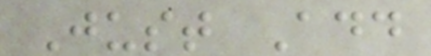Just Add
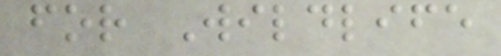for Wildlife
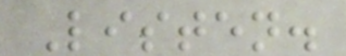Listen.
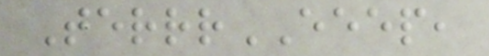TerrrEEEP,
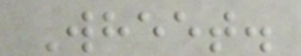Wheet.
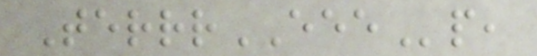TerrrEEEp,
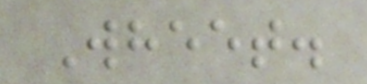Wheet.
